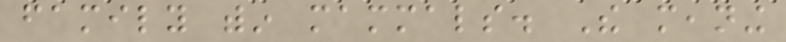family within mammals. The meaning
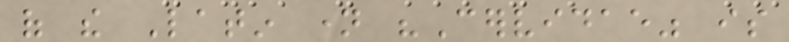of the Latin name "Cervidae" is
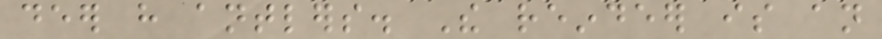deer have antlers. The reindeer is an
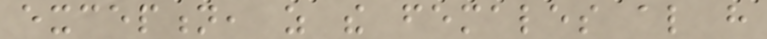exception, as the females also have
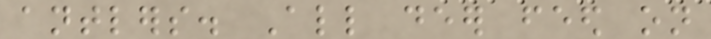antlers. All deer feed on
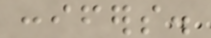conifers.
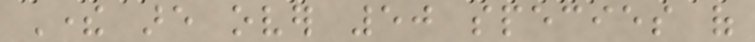There are over 50 species of
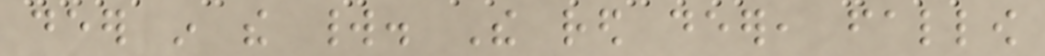deer in the world. The red deer, fallow
